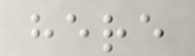here
